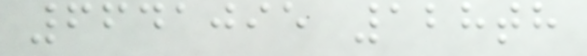6641095 128th
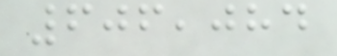606,084
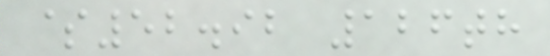$52.92 126th
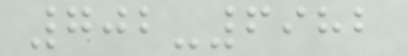702-6982
